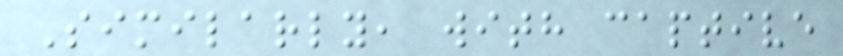Similarly, with captive
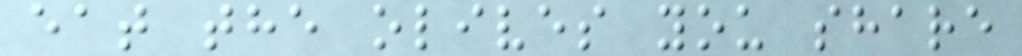eat the olives you share
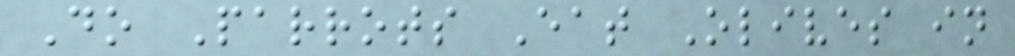Do Parrots Eat Olives in
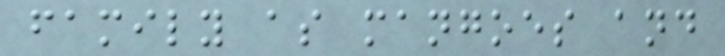family as mangoes and
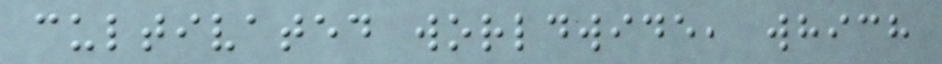cultivated worldwide, which
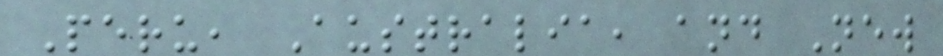Peru, Australia, and New
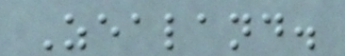Zealand.
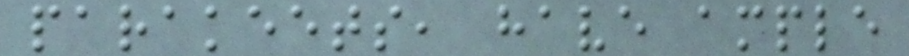parakeets, have ample
